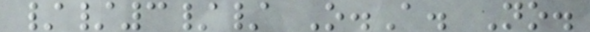//3// O.A. No.
